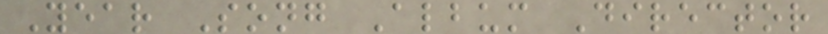Year Song Album Director
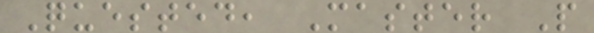Quested, Master P
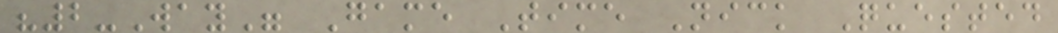"2-Way" Game Time Nick Quested
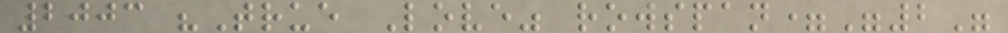2003 "True Love" rowspan="2"
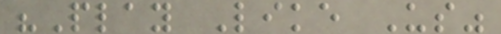"Play Like Us"
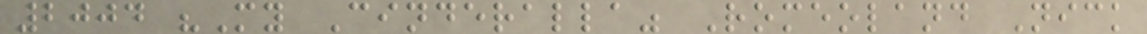2004 "My Cinderalla" Romeoland Nick
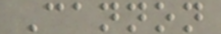Cannon
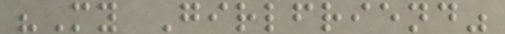"My Girlfriend"
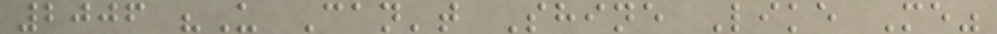2006 "U Can't Shine Like Me"
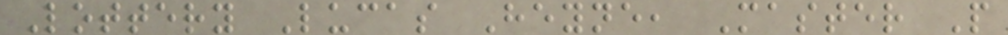Lottery Lucas Heyne, Master P
